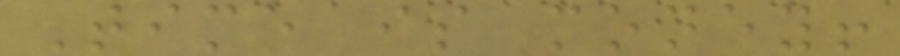Time is money!
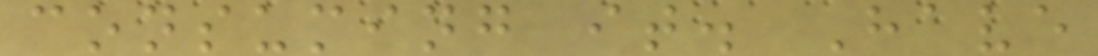consuming it. Have
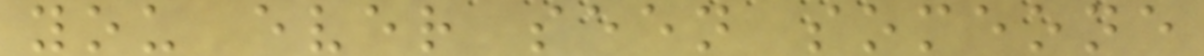you ever seen someone
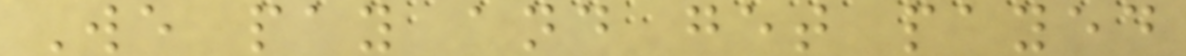We pay and get payed
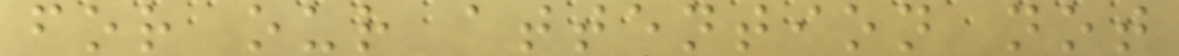for our attention not
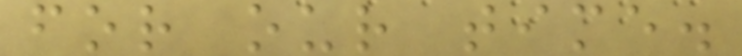for our time.
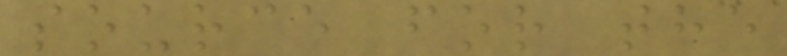source for the
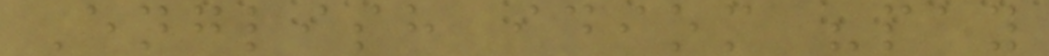English idiom "pay
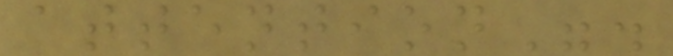attention".
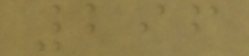296
